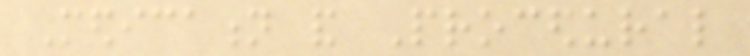Medication and Procedural
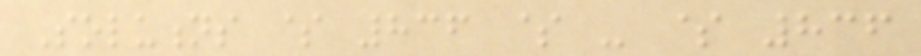Solutions $ 836 $ - $ 836
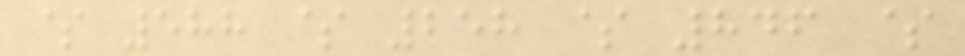$ 588 $ 258 $ 846 $
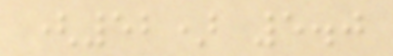(52) 5.0
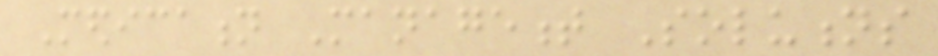Medication Management Solutions
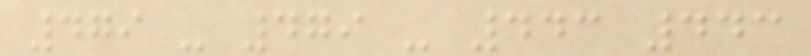479 - 479 - 443 443
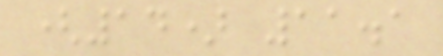(14) 11.1
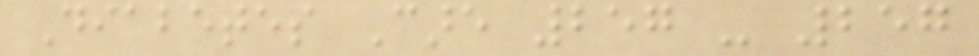Diabetes Care 257 - 257
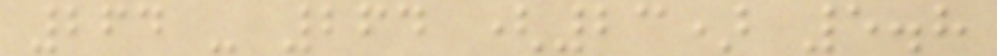264 - 264 (23) 5.8
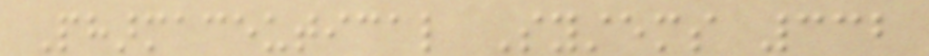Pharmaceutical Systems 332
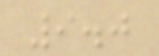9.0
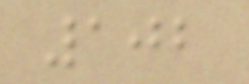102
